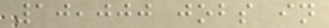10,000 jobs in
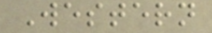Western
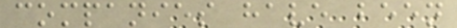companies have been
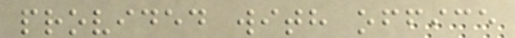provided with office
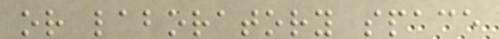or laboratory space
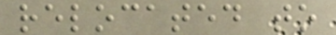relocated to
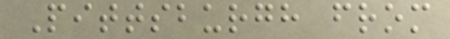Pittsburgh from
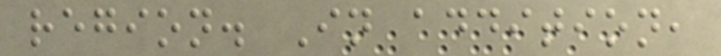region. In addition,
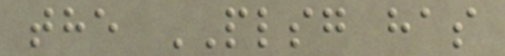the PLSG has
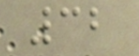32
